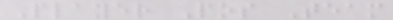Player Pos Team
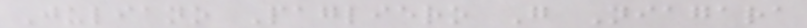Juliano Pagliero G Niagara
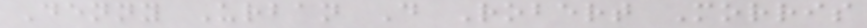Denny Urban D Robert Morris
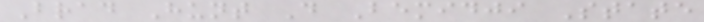Brad Hunt D Bemidji State
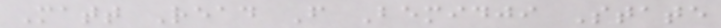Matt Read F Bemidji State
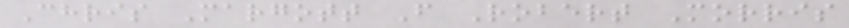Chris Margott F Robert Morris
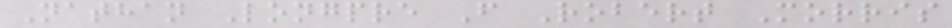Nathan Longpre F Robert Morris
